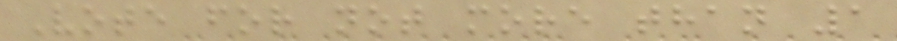Vote for not more than 1
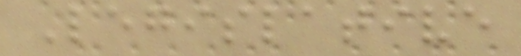Legislative
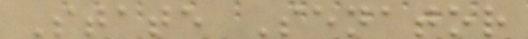State Senator
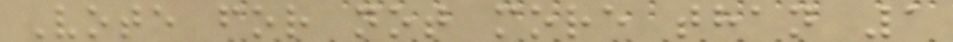Vote for not more than 1
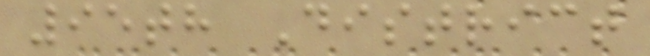95th District
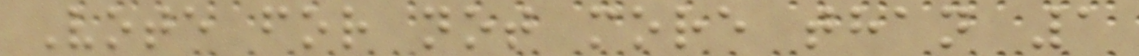Vote for not more than 1
